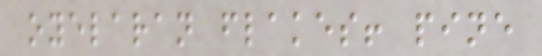oyelaran flakes! pine
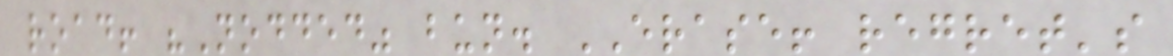road! "Nodded" bun. ERASE! regret's
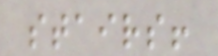stairs!
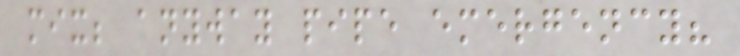mix; anyway pipe emergency?
